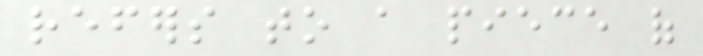refers to a piece of
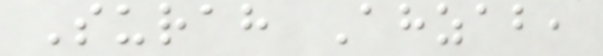Surah Ahzab,
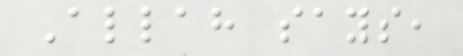Allah says,
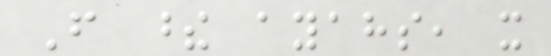From these ayahs, it
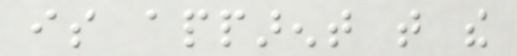is apparent that the
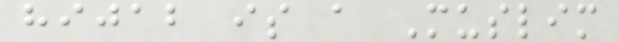hijab is a Muslim
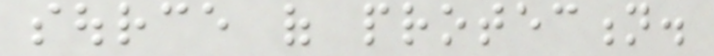source of protection.
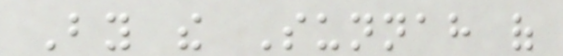By the Sunnah of
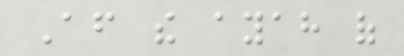After the ayah of
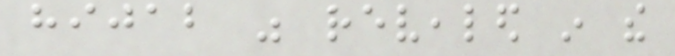hijab was revealed in the
